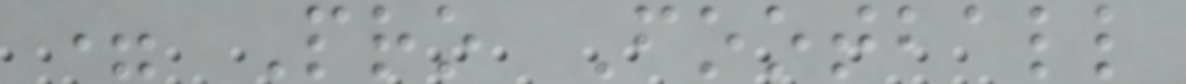= Pro Football
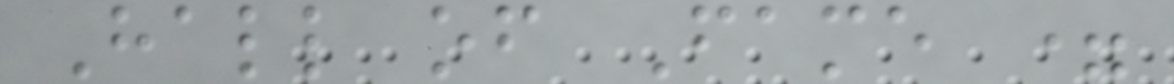Hall of Fame =
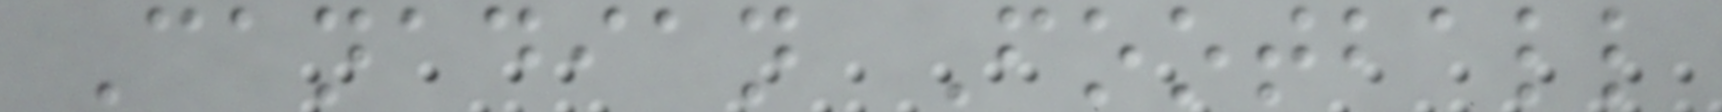Canadian Football
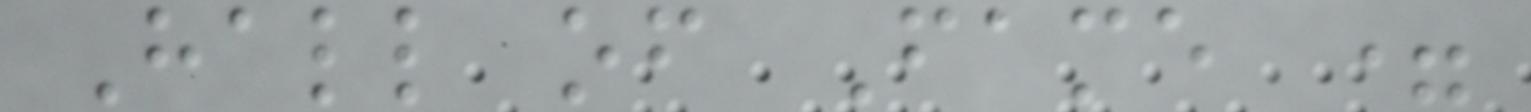Hall of Fame =
